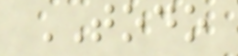TODO
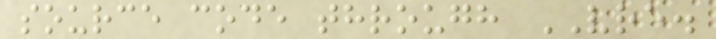source code through VRE.
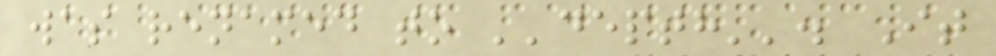was renamed to ''depth''. It
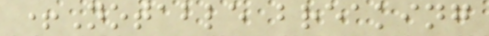+Notable breaking
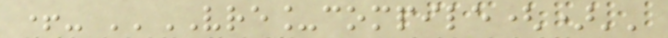+- ''VRE_compile()''
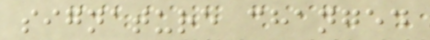signature changed
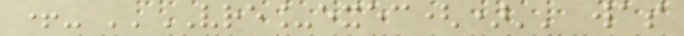+- ''VRE_exec()'' was
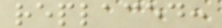replaced:
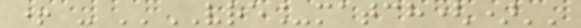+ - ''VRE_match()''
